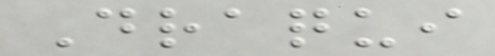Draqui
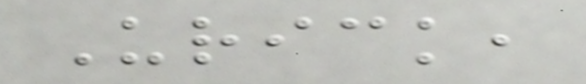Urick,
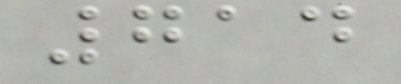714
